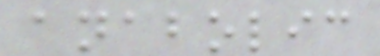anabolic
